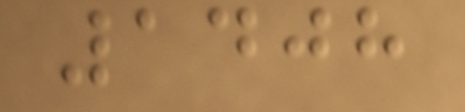1408
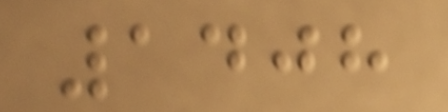1408
